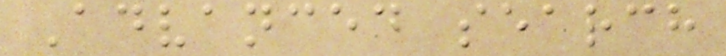Advanced search
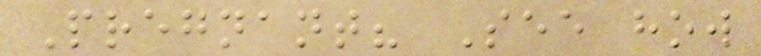Pregnant? See how
